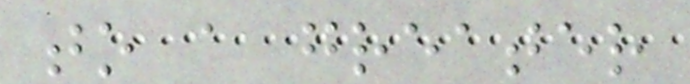to a greater
